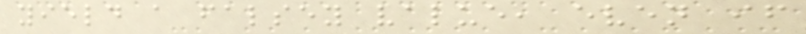yield a falsey value, even if
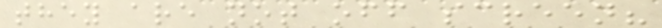they are not off screen?
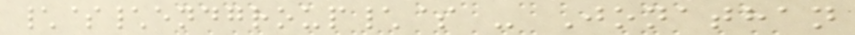\$\endgroup\$ - Jonathan
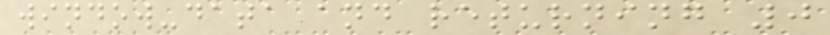window-data and returning 0
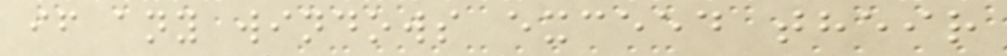if any windows exceed their
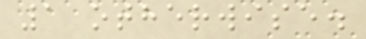1 otherwise.
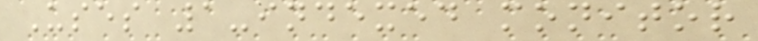Uses 1-indexed monitor
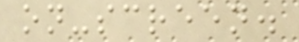on-screen.
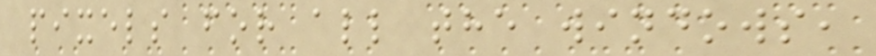pixels for all the windows,
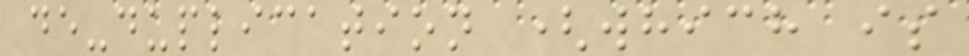de-duplication (which is
